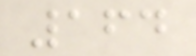164
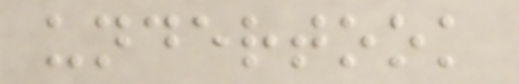undertook
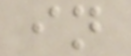in
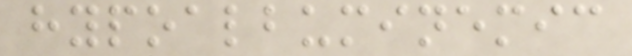hypoalbuminemic
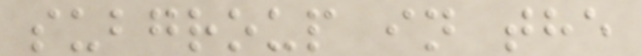subgroup in the
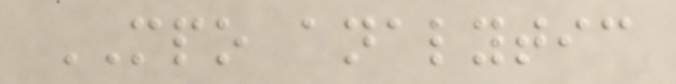MPO analytic
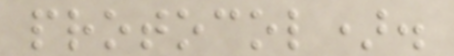protocol).
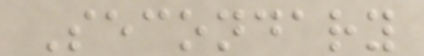Secondary
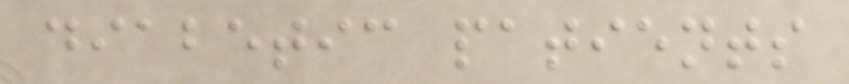diabetic patients
